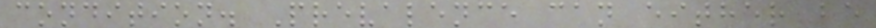condition. Prevalence can either be
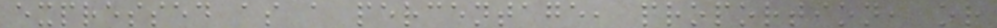expressed as a percentage, proportion, or
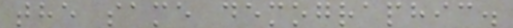the same demographic.
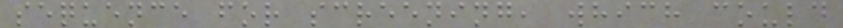sequence for screening, which could
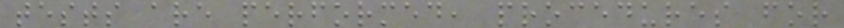tests are performed, procedures for
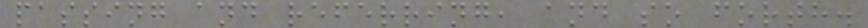passing and referring, and so forth.
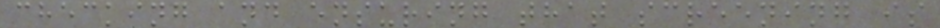checking and ensuring that screening is
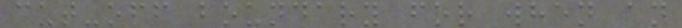cut-off boundary for when an
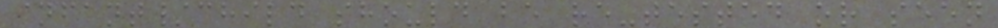infant/child should be re-tested or seen
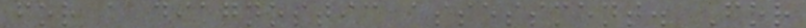for a diagnostic assessment. For
